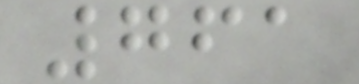761
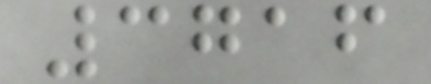3716
